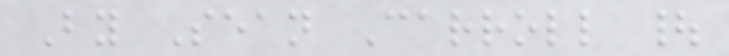By Sean Carroll |
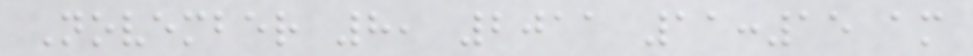November 8, 2011 11:15 am
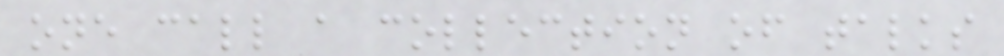one call a collection of talks
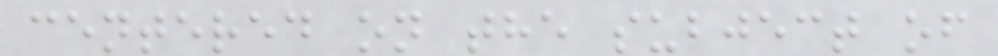centered on the subject of
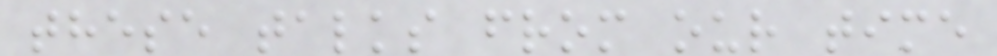these talks from our time
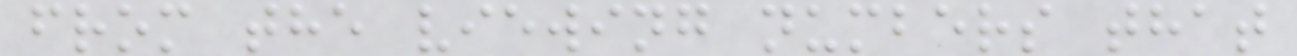from the viewing numbers that
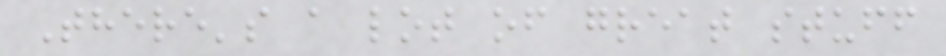There's a lot of great stuff
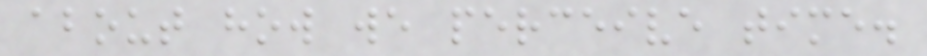about how we perceive time.
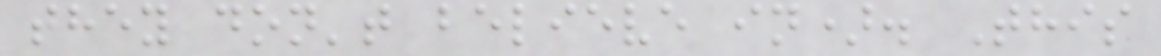they don't believe in). This
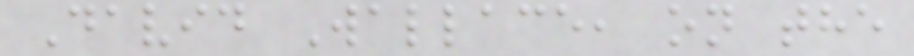David Wallace, on the
